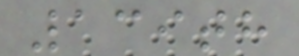139th
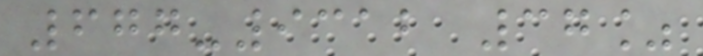677-9312 37%
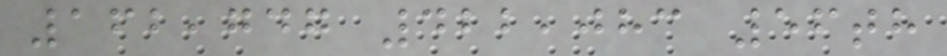162,747 422,083 56th
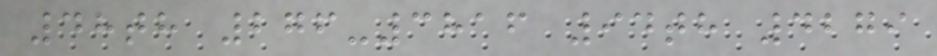48th 276-3816 94th 4279
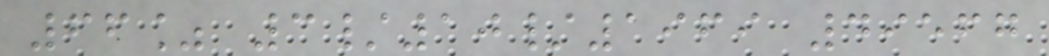66% 3/10/1969 49567
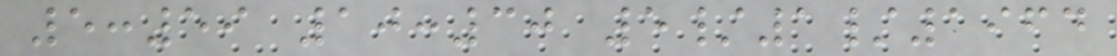5:59 10:30 5/1/1964
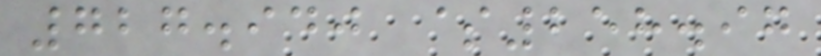727.940 $258.97
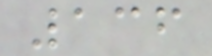136
